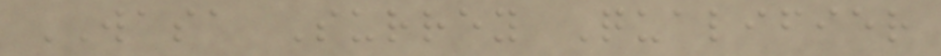WASA Surrey Qualifier
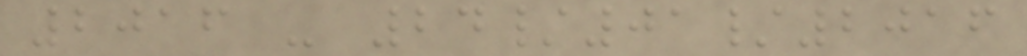2016 - 24/01/2016
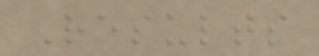Results
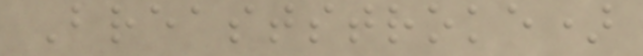Breaststroke)
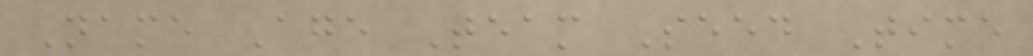Name Age Team Seed Time
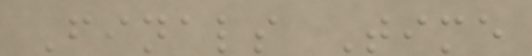Finals Time
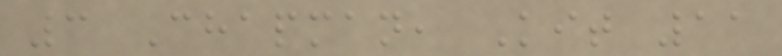3 Chapman, Kit 11
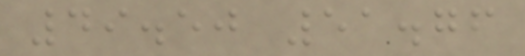49.50 51.76
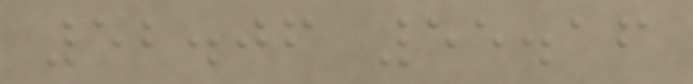52.06 55.16
